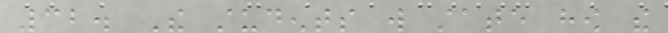32. The students will state how the
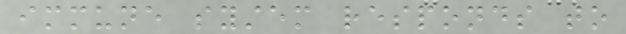immune system responds to
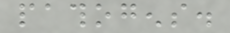pathogens.
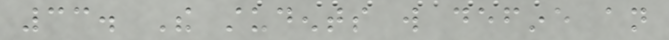33. The students will define an
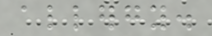allergy.
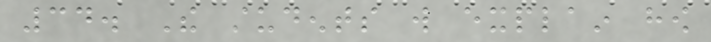34. The students will explain how
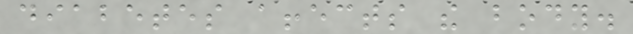diabetes affects the body.
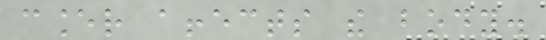cancer affects the body.
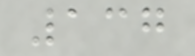137
